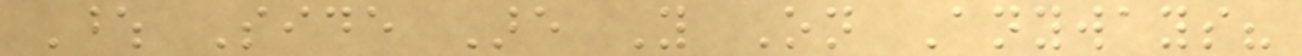Whose Side Are You On Anyways?
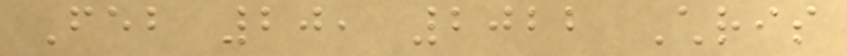Feb 20, 2022 Chris
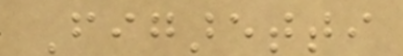Figaretti
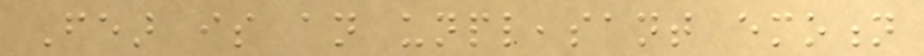Fear is an unpleasant emotion
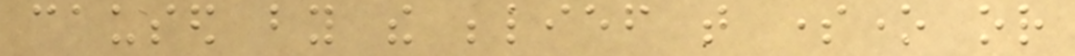caused by the belief that someone or
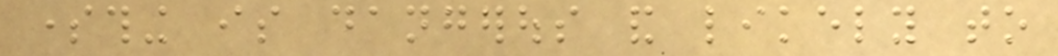something is dangerous and likely to
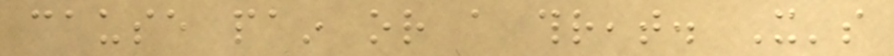cause pain or a threat. It's
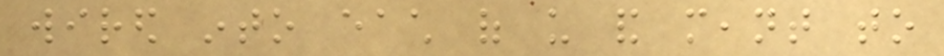wired into each of us and meant to
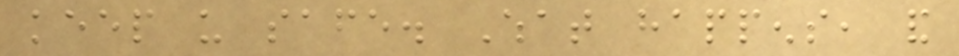keep us safe. What happens, and
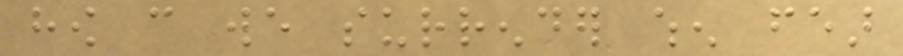how can we surrender when fear
